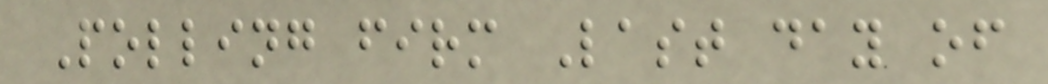Polling firm Last day of
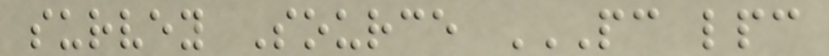survey Source PC LPC
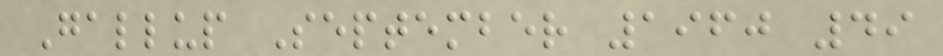Gallup September 1960 49
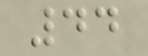44
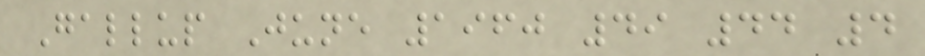Gallup June 1960 49 44 4
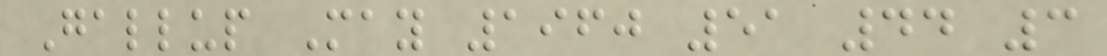Gallup May 1960 51 44 3
